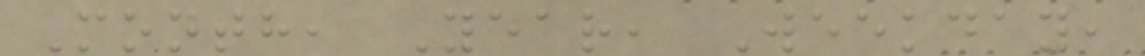Month, Year, Weekday,
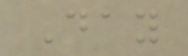Day
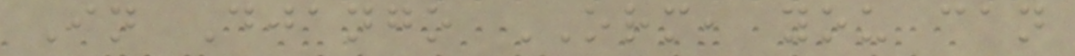In Django ORM, you can
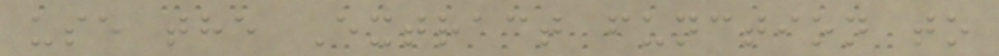use the Extract function to
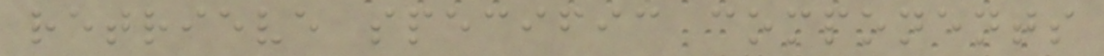retrieve specific components
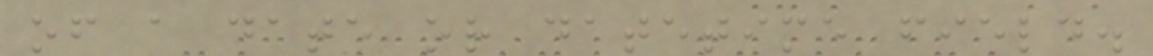of a date or datetime field.
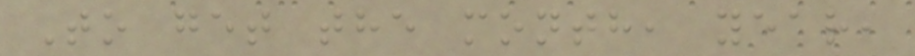To get the month, year,
